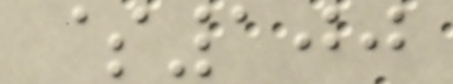$100
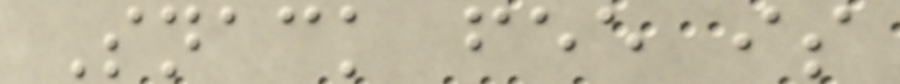Snack fee is
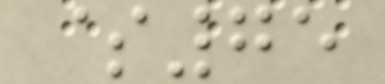$75
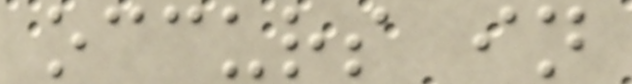occurs in
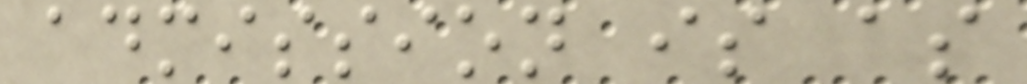admission is as
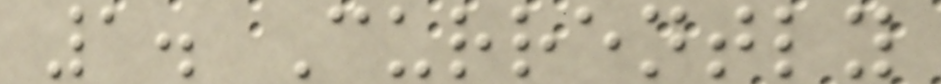1. Currently
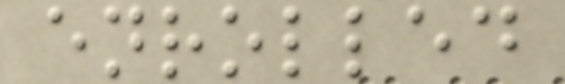enrolled
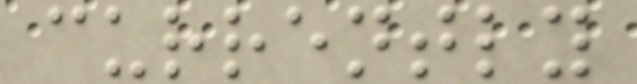currently
